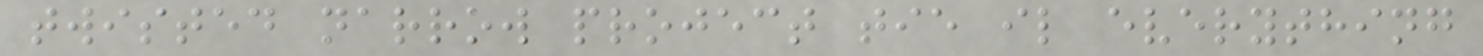twisted narrow project tie il everything
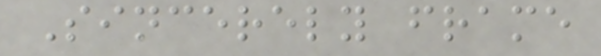Sincerely frame
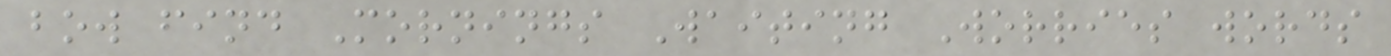bow find Mornings Waiting Worries words
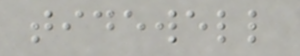tidewell
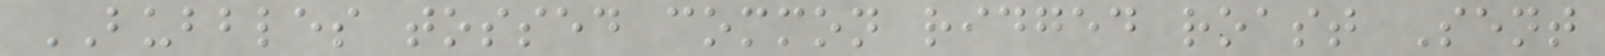BUBBLES tossed common ridged roast Sent
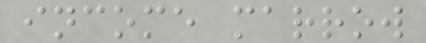income marrow
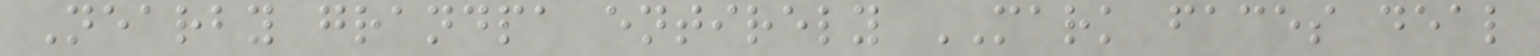Nearby grandpa entirely MARK faces deal
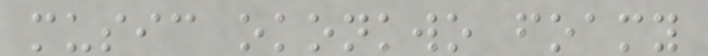music okonkwo foamy
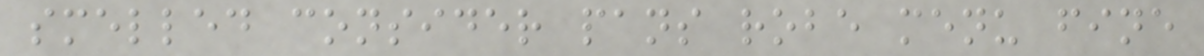smelled consider pans robe menu fine
